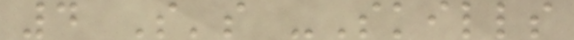4 S's -Skills
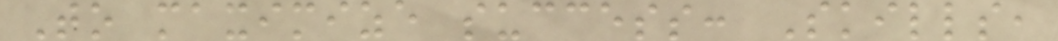To maximize success: Skills,
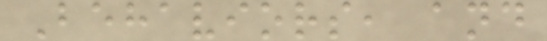Behaviors, and
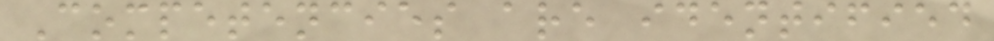Competencies are identified
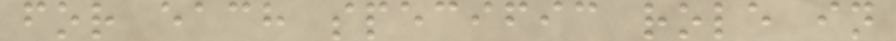for each specific role in
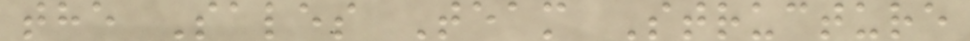the Sales Team Structure
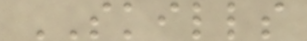SKILLS
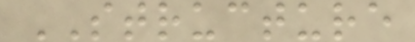STRUCTURE
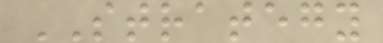STRATEGY
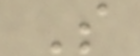S
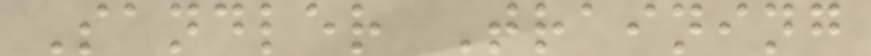Sandler Training
